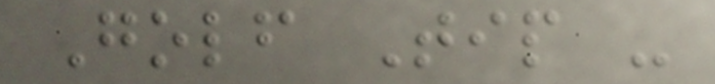Golf Tip -
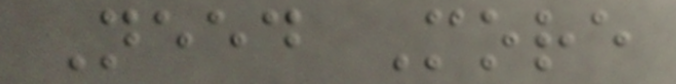Need More
